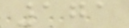171
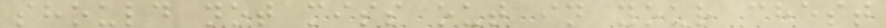should not miss out in your chest
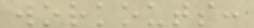workouts:
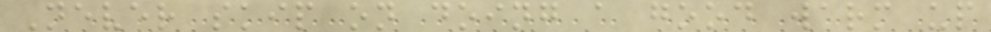Never skip on doing a good warm up
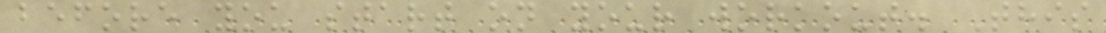before you start on your workout. This
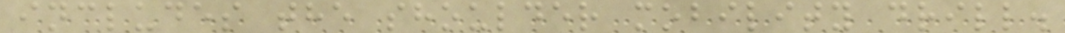includes the shoulder mobility drill.
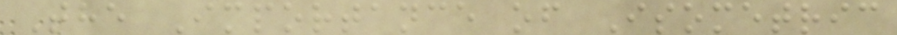The Importance of Isometric
